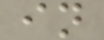in
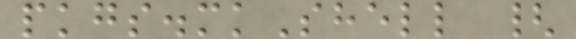pkgs.mkShell {
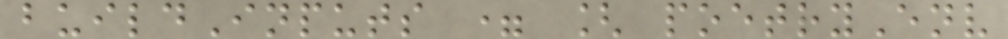buildInputs = [ poetryEnv
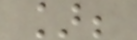];
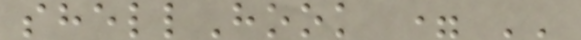shellHook = ''
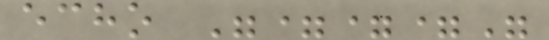echo "==="
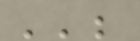'';
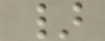}
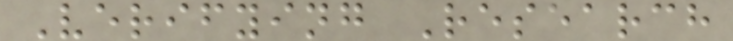Verifying Research
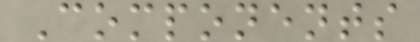Components
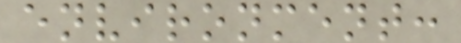environment:
